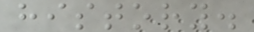history.
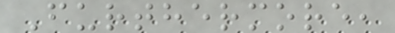Furthermore,
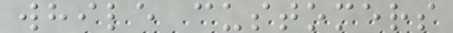while customers
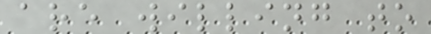are willing to
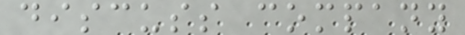discuss company
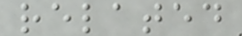related
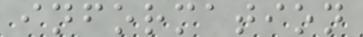information
